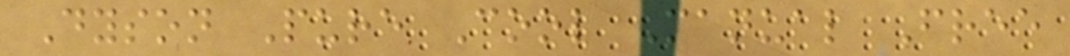Dyson Pure Cool Manual Free
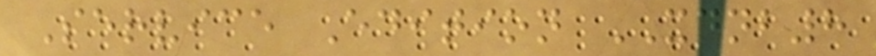Service Edition XDNB8
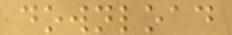download
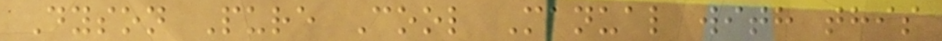Dyson Pure Cool Manual with this
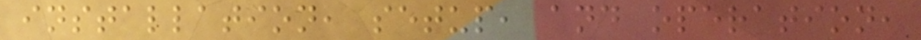installation, setup, and operation,
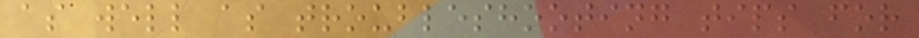as well as troubleshooting tips for
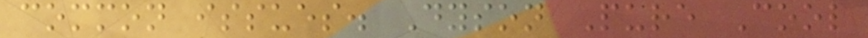common issues. Dyson Pure Cool
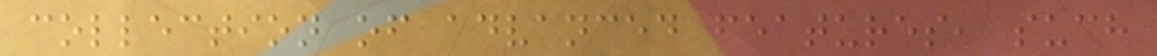collection of advanced features, such
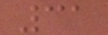31
